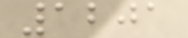1201
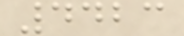4423
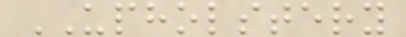UPHOLSTERY
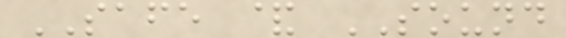SAFE & SOUND
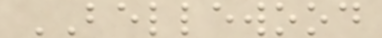BELLEWOOD
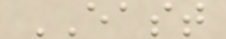EAST
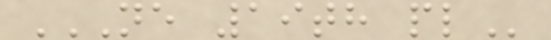NE 19TH PL
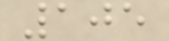105
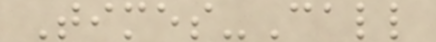Times-Call
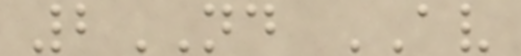2ND AV
